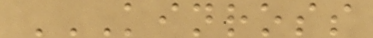KINROSS
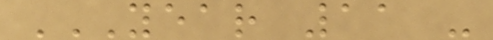YEAR 11 -
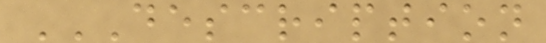DESCRIPTION
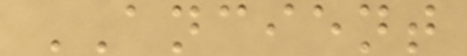ANCIENT
